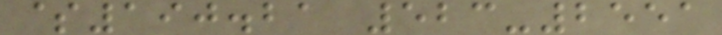$190.21 523-2551
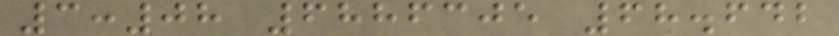3:08 6886305 68.642
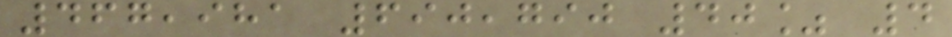467,981 690,790 40% 4
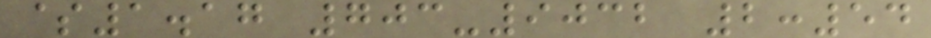$1.17 703-9032 2:54
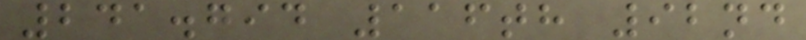241.794 116th 92nd
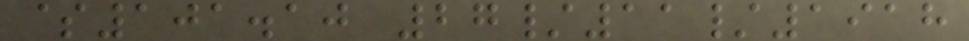$101.10 27/11/1918
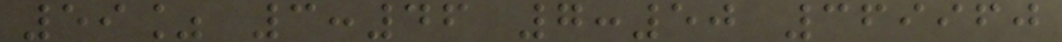59% 3:46 7:50 369960
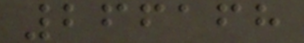266168
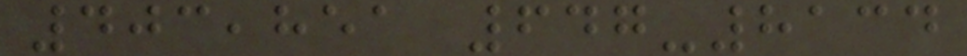403,851 647-8134
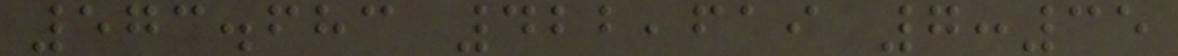573.683 422,619 7:35
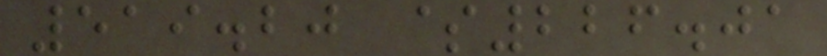519.20 $226.01
